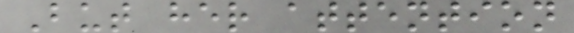But her attention
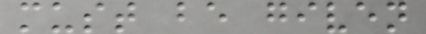must be given
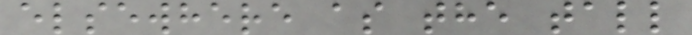elsewhere as the tall
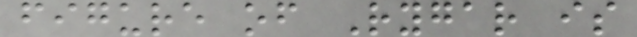figure of Rygar is
